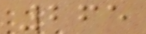265
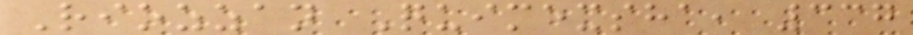Riozzan Quimexsha, 337
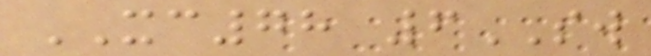XC78 6SW
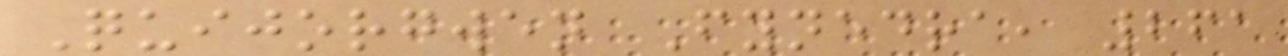Quijorgwen Fynedra, 261
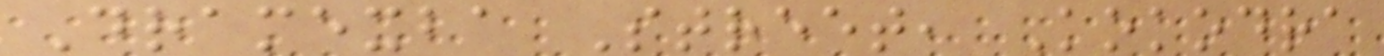Dramexba Street, Kokodra
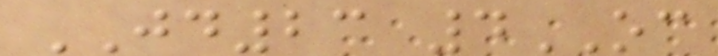JD23 4OC
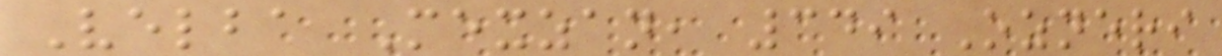Velba Mexzan, 349 Ozneri
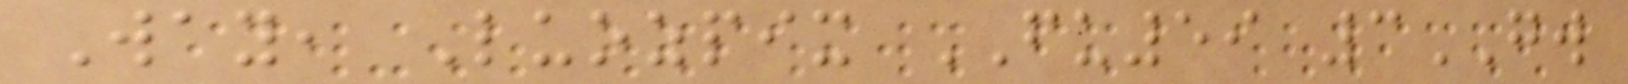Way, Luozpix FU59 3GW
